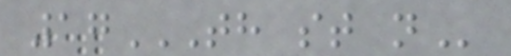17TH ST N
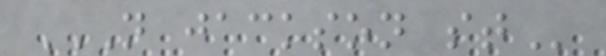N JACKSON ST
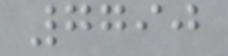7790
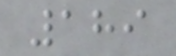189
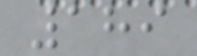189
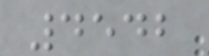4542
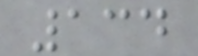134
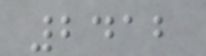2412
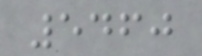5460
